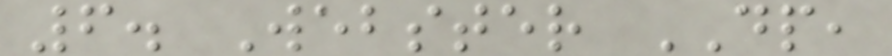6. Webster DP,
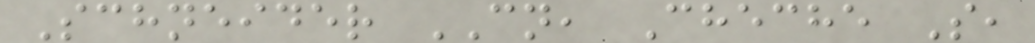Schneider CN, Cheche S,
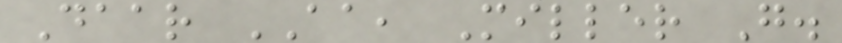Daar AA, Miller G.
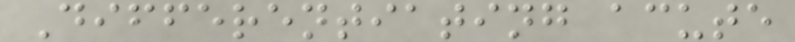Differentiating acute
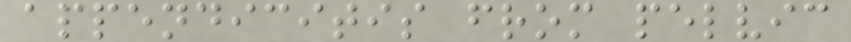appendicitis from pelvic
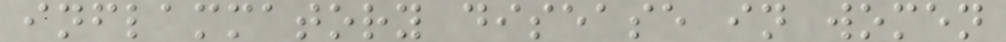inflammatory disease in women
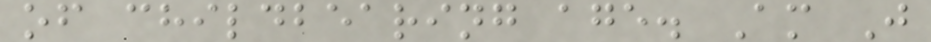of childbearing age. Am J
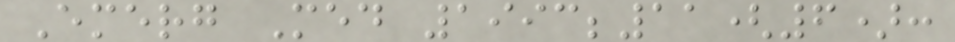Emerg Med 1993;11(6):
